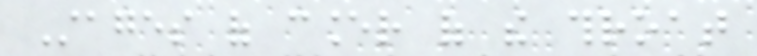Stages of cancer of the throat
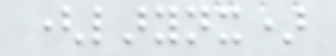(larynx)
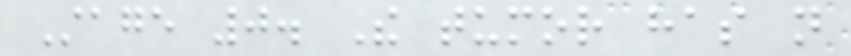Stage 0. The tumor has not
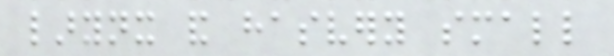larynx and hasvery small
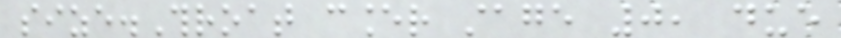size.Throat cancer stage 0, due
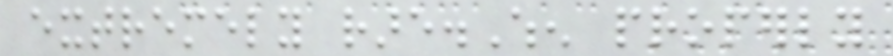extremely rare.When properly
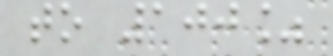to 100%
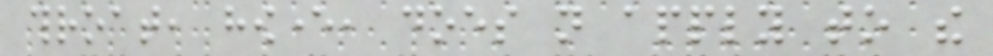throat, however, does not apply to the
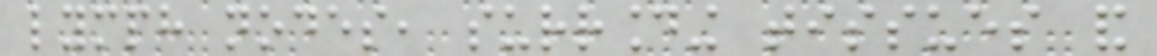lymph nodes, surrounding tissues and
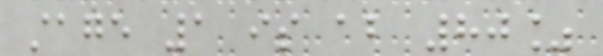stage 1 is about 80%
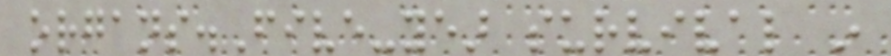organs.Five-year survival in
